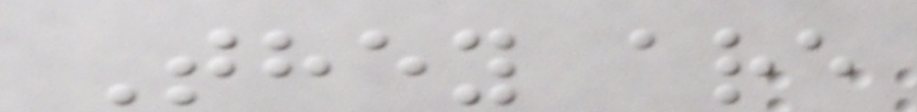They are
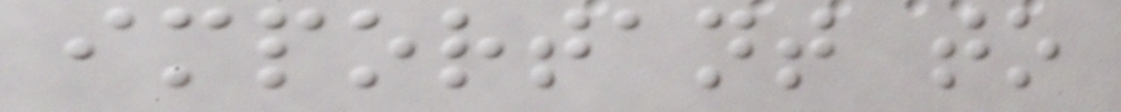important to
